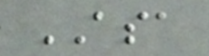ASA
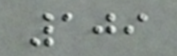109
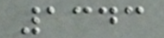1343
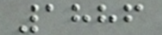1886
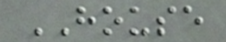HOUSE
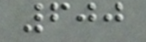600
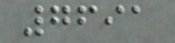7691
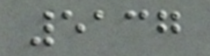5137
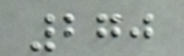270
